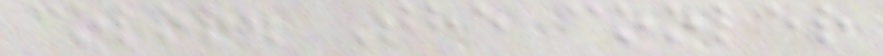color. The cooler
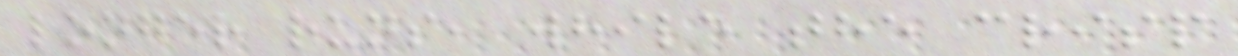longer runs, while the crisp
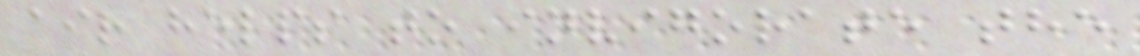air helps to invigorate the
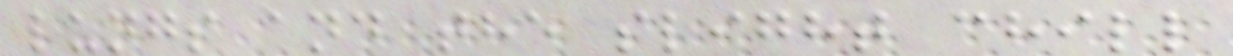lungs and the slight chill
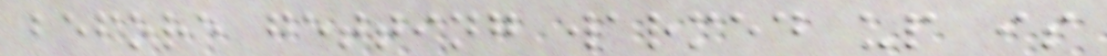before getting warmed up is
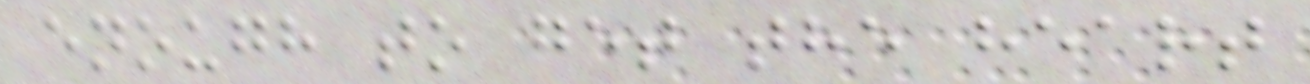enough to get the heart
